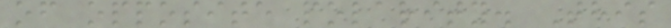of opposite polarity. This
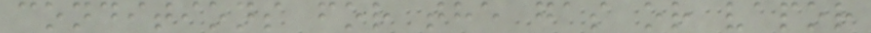conditions for the gas or vapor
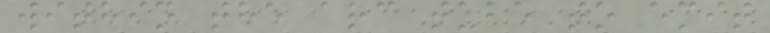within the arc tube to emit
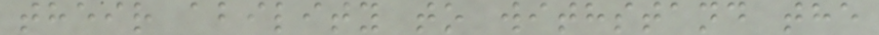their ability to withstand the
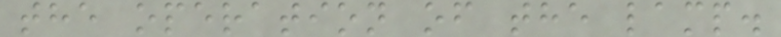the operation of the lamp.
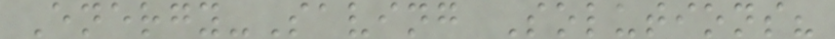Energy-Saving Solutions?
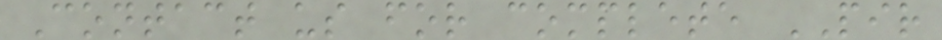Contact us for complete PIR
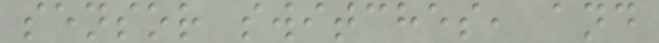sensor switches, and
